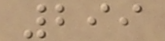299
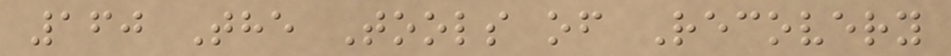160 The Tools of Recovery
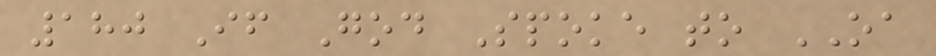180 If God Spoke to OA
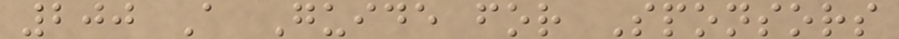200 A Guide for Sponsors
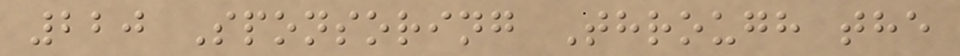220 Sponsoring Through the
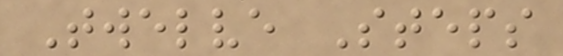Twelve Steps
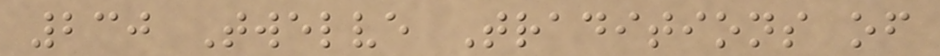230 Twelve Traditions of
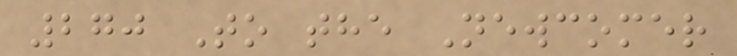270 To the Newcomer
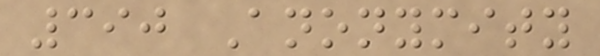390 Anonymity
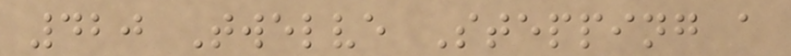420 Twelve Stepping a
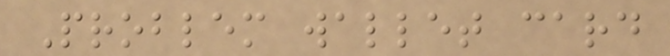Problem wallet card
